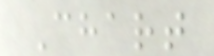Chart
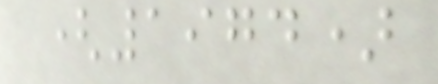(1974)
